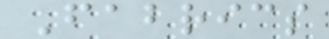Fabrics
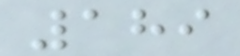189
